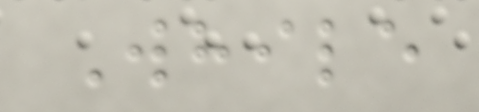While
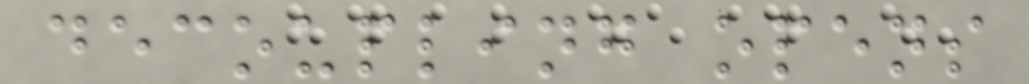decoupling opens
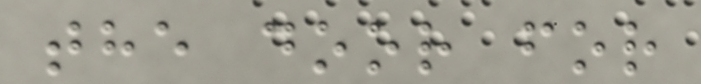the door for
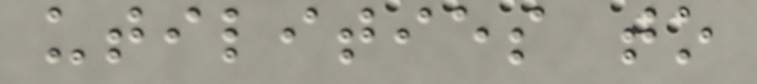utilities to
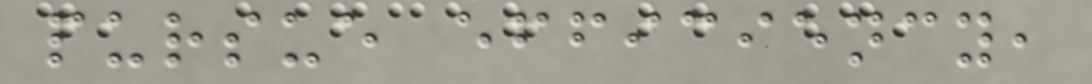pursue efficiency,
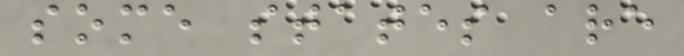some states are
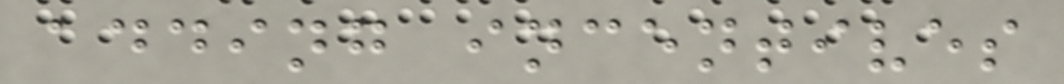adding incentives
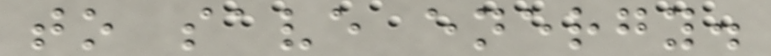to save energy.
